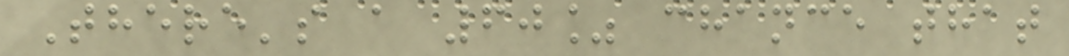There's a 60% chance that
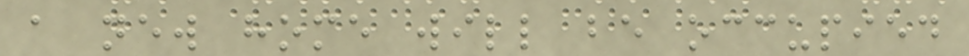a new home will be occupied
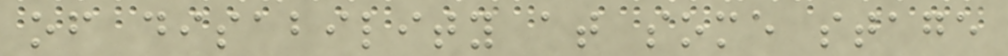of disability at some stage
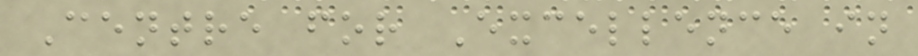Centre for Excellence in
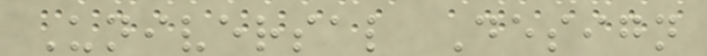Universal Design
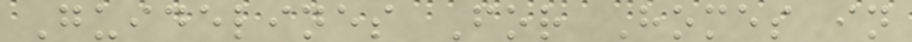Guidelines For Homes in
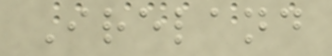Ireland
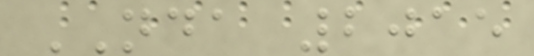NDA 2015
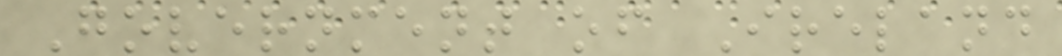Government of Ireland
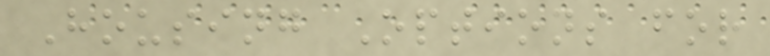Housing Options for
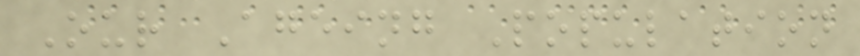Our Ageing Population
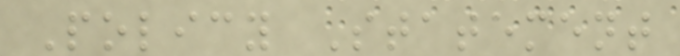Policy Statement
